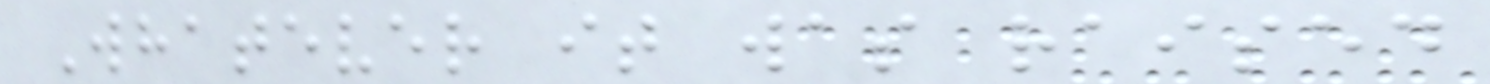Whatever it was raised
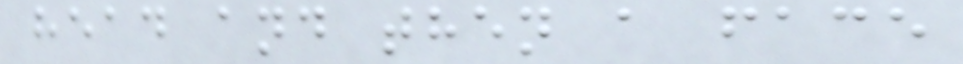head and then a face
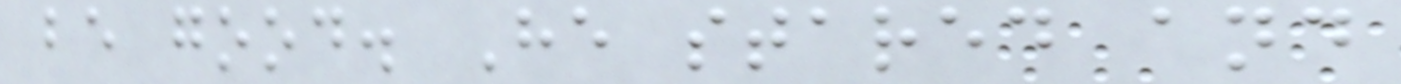be good. He stared and
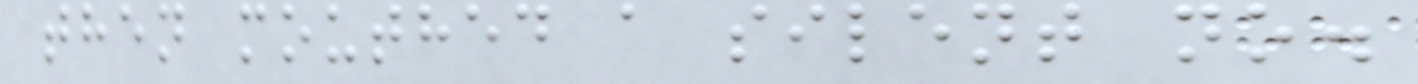then mouthed a silent no.
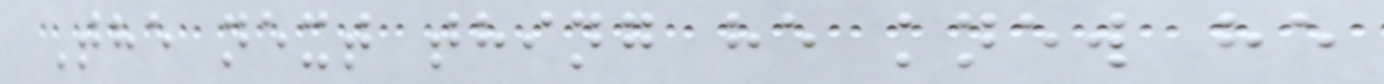The next thing he knew he
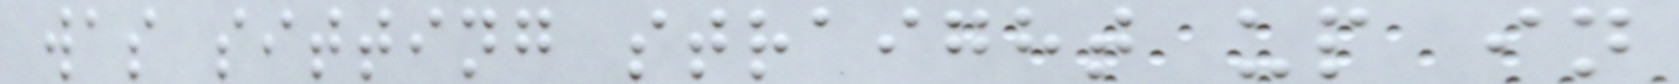was sitting straight up in
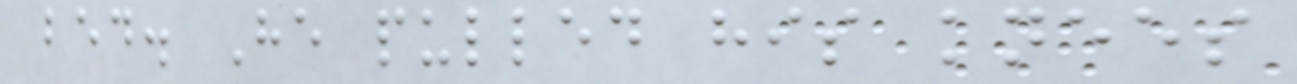bed. He pulled his knees
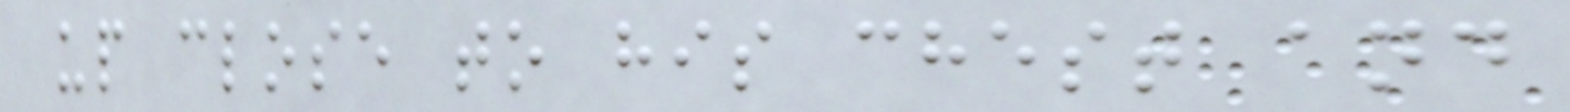up close to his chest and
